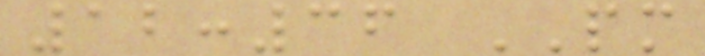12:36 PM
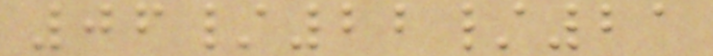06/22/21
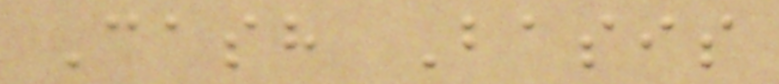Cash Basis
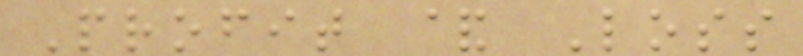Profit & Loss
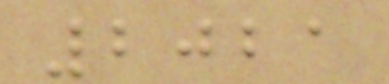2021
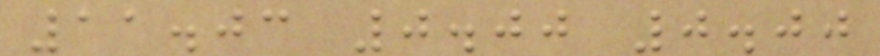11.03 0.00 0.00
